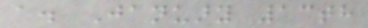a. January 13th
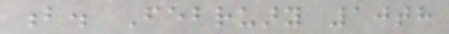b. February 10th
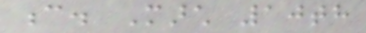c. March 10th
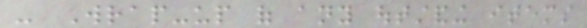- Wrap-up of any outstanding items
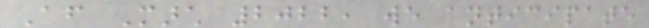After March 2022, we anticipate
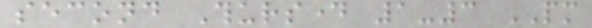second Thursday 1-3 PM
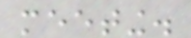meeting.
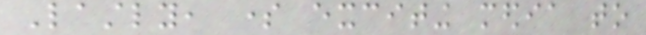Lastly, some exciting media to
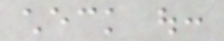check out:
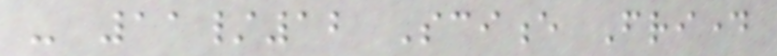- 11/12 Science Friday
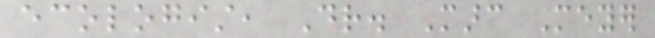ecologist, Dr. Marc Meyer
